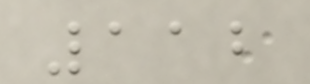112
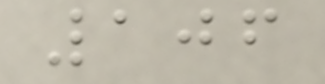106
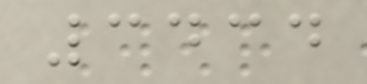3434
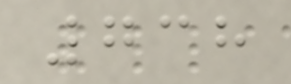738
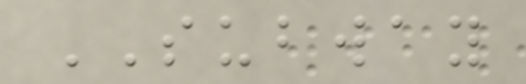SUBWAY
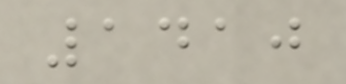1410
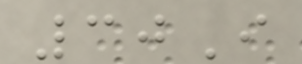30I
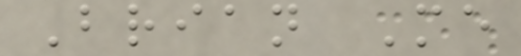Brian Me
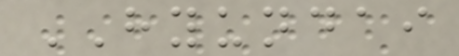HYUNDAI
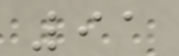91
